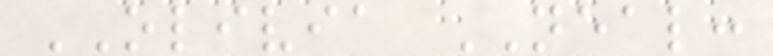OLIVIA NEAL:
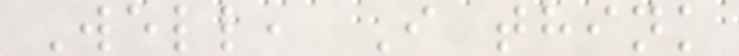Well, I think
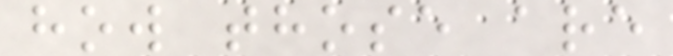how those are
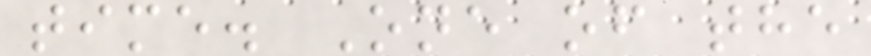time. One of the
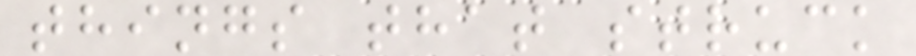things that struck
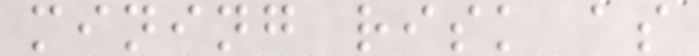mining risk as
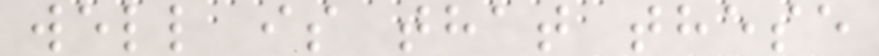well is that these
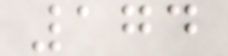174
